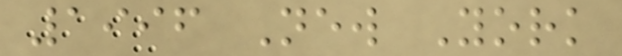1996 New York
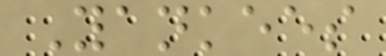Yankees
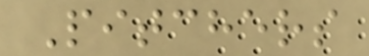Pitchers
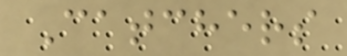Catchers
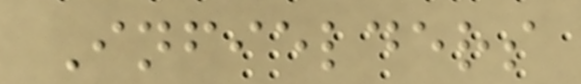Infielders
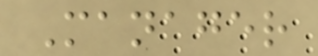Manager
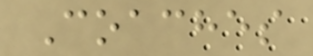Coaches
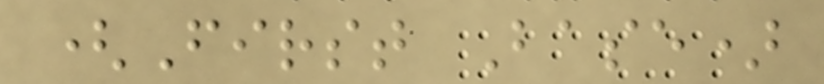(First Base)
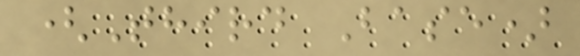(Third Base)
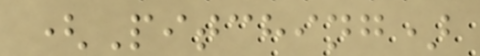(Pitching)
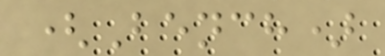(Bench)
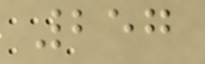257
